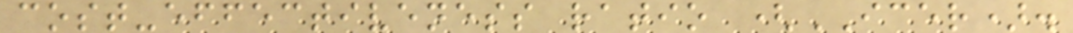cost-effectiveness ratio (ICER).
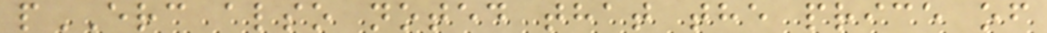pERC also noted that the price of
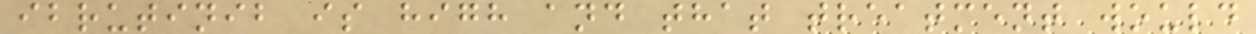ibrutinib is high and that treatment would
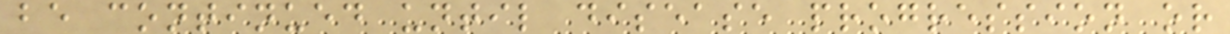be continued until disease progression or
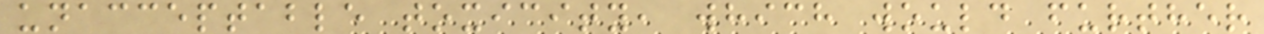unacceptable toxicity, which would further
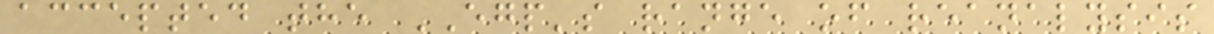accepted the EGP's range of reanalysis
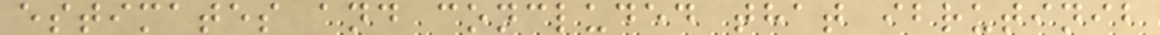estimates and concluded that ibrutinib
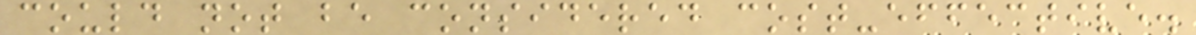could not be considered cost-effective.
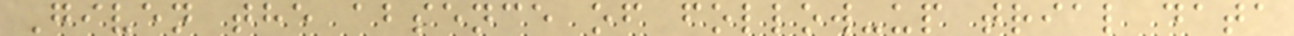Given the absence of follow-up trial data
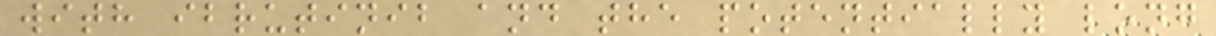with ibrutinib and the potentially long
